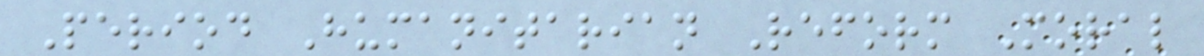Period Humanitarian Reform Moral
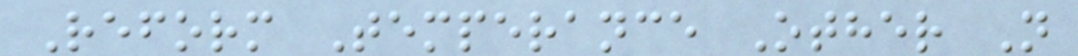Reform Temperance Other N
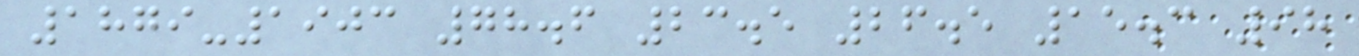1879-1903 78.6 23.5 26.5 15.3 98
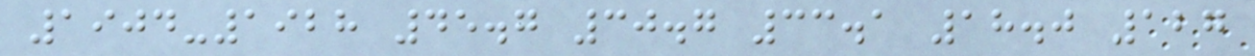1904-1928 45.7 30.7 33.1 18.0 127
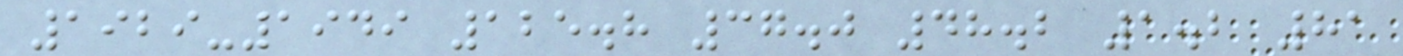1929-1949 125.8 37.0 48.2 1.2 81
